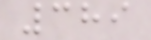389
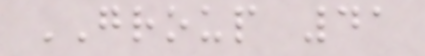GROUP 41
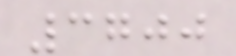3700
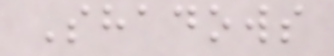Shadows
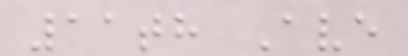11th Ave
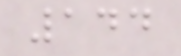144
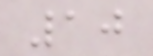10
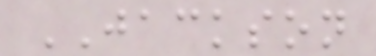JACKSON
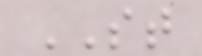ST
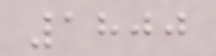1800
